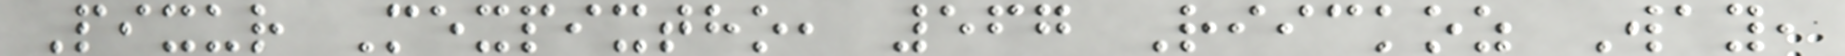Pixur Mexpixtho, 567 Riickoz Way,
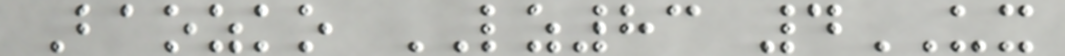Baozko LZ83 4UX
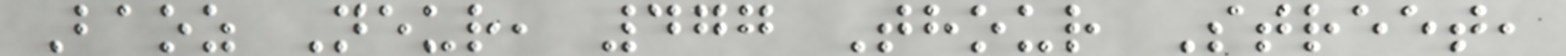Baoz Neur, 477 Thour Street,
